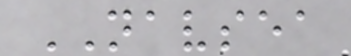NAVSEA
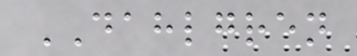DAHLGREN
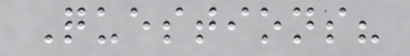Questions?
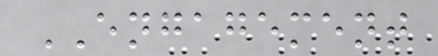ENGAGEMENT
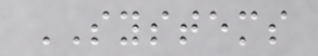SYSTEMS
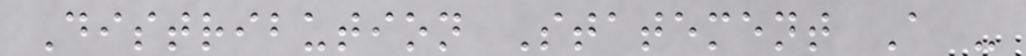Distribution Statement A -
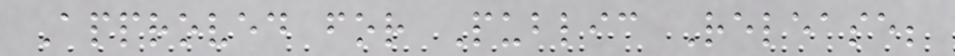Approved for Public Release;
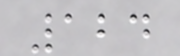124
